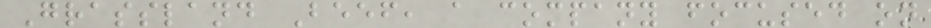Grassland Beef, a company focused on
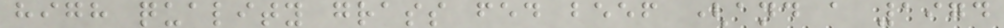high quality grass fed beef (and a 1974
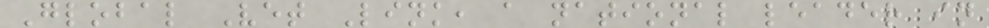Global Vet Link, a national leader in
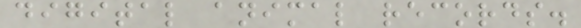digital animal records.
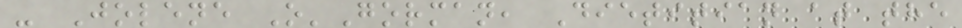- Jolene O'Gorman, Dietitian at the
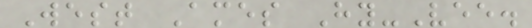West Ames Hy-Vee.
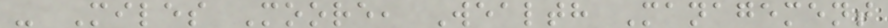- Miles Moore, Wealth Management
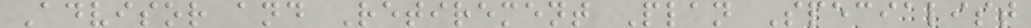Advisor and Retirement Plan Specialist
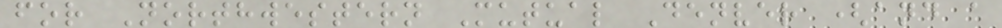for Northwestern Mutual Denver (and a
